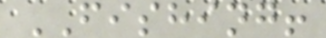FISHING!
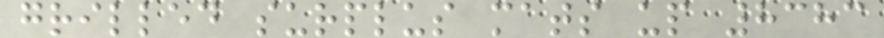grilled surplus mats up 8383
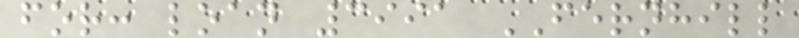for: loan 3991 FERNHILL
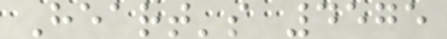Heart's 4575
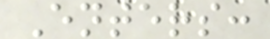Enters:
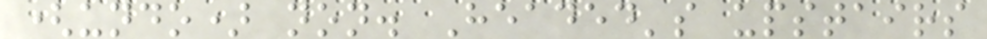(undo) non. Headed's upstairs
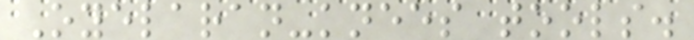Oyelaran-knees tools.
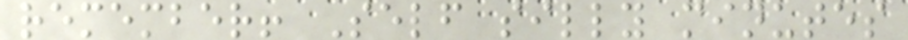remember! Self silly minutes
